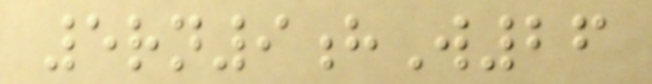5rn9hW26
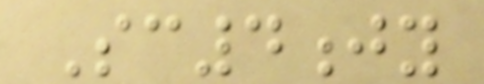Sc4jy
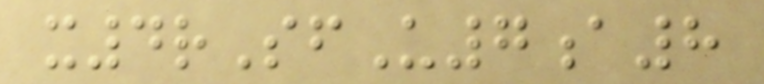x4rSfU7a8
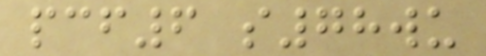pcf6 s78wu
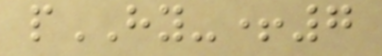pHY-+7
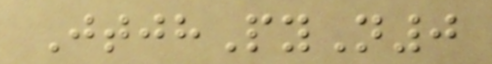JtjhPyN0
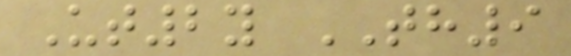Ut2y TH9
